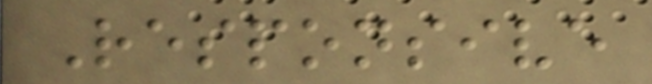Responsive
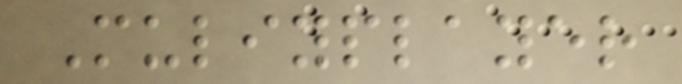Muliyplayer
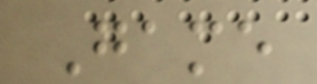Game
